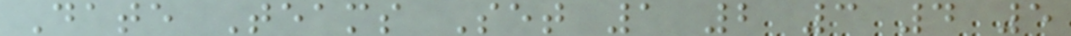Date Teams Set 1 2 3 4 5
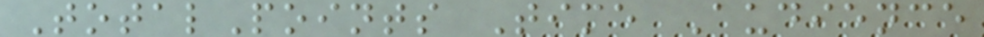TotalPoints Time Audience
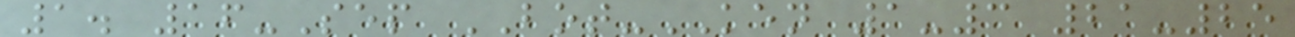1. 16-Sep BOT-KEN 1-3 21-25
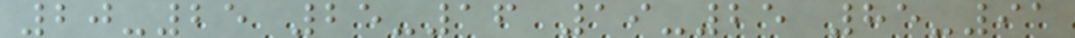20-25 25-16 19-25 85-91
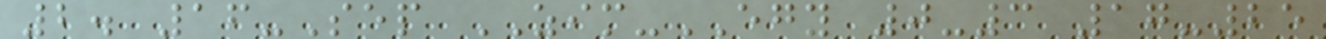2. 16-Sep ZIM-EGY 0-3 17-25
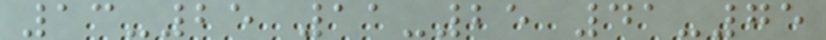13-25 11-25 41-75
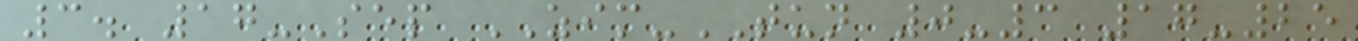3. 17-Sep ZIM-TUN 0-3 17-25
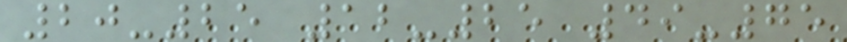20-25 12-25 49-75
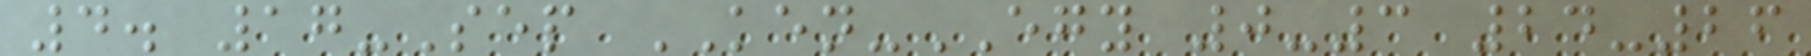4. 17-Sep KEN-EGY 0-3 24-26
